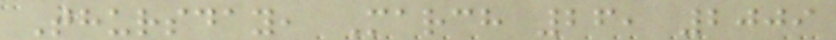Thursday, March 26, 2009
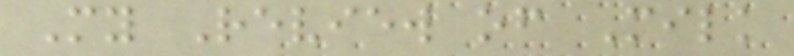My Review of Milk
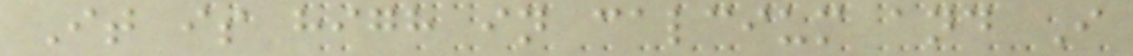It is high in calcium and I
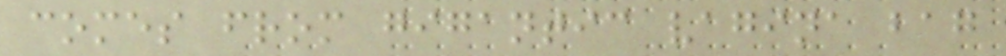comes from gigantic vagina bag
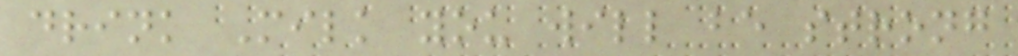drink Milk you will be strong
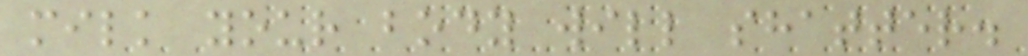milk your body will shatter.
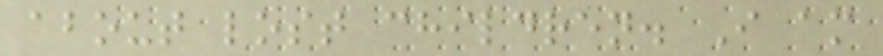about lost children. I am
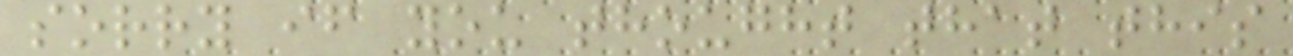sorry if you thought that this
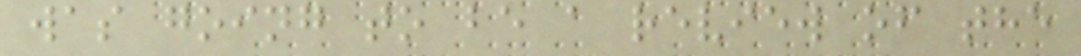was going to be a review of the
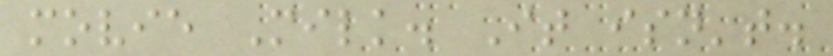movie Milk. It isn't.
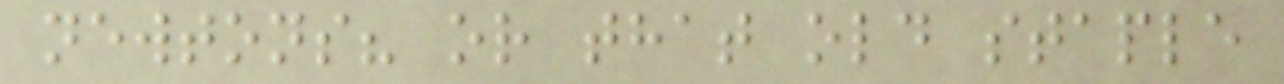newtons? or that old staple
